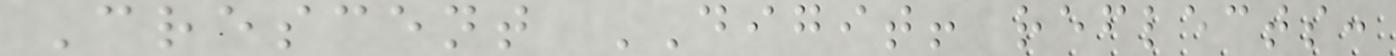Crescent DIGIT! reflects:
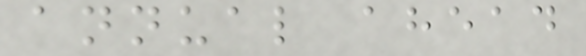annual ahead
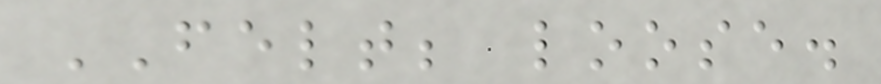FELT; loose.
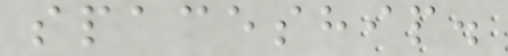spaceship.
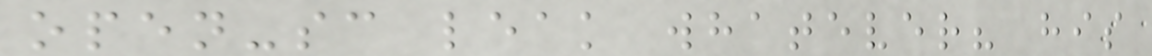open-sc leak whatever? his
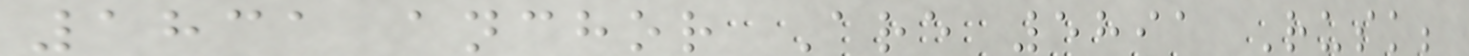1831 anchor Are 5891 Rusk;
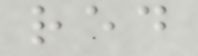red
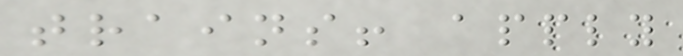trains! apply
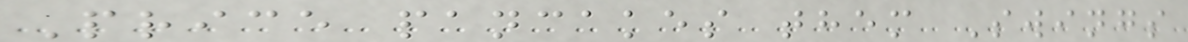Price pancakes them Swings
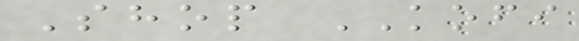Shop KOFI
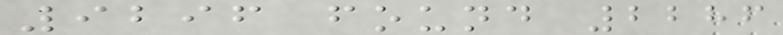9296 found 2286
